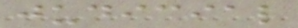judicial
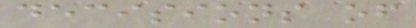decisions of
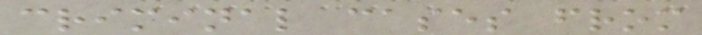criminal cases from
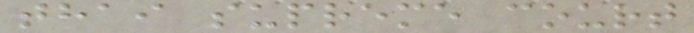thai supreme court
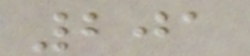201
